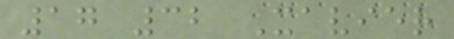17 32 Xavier
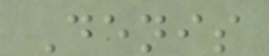Denis
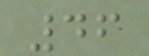46
